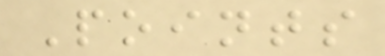Points
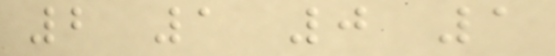2 1 0 1
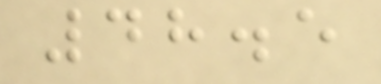48.5
